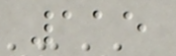115
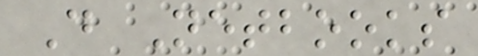Do Netbooks
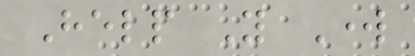Help You Work
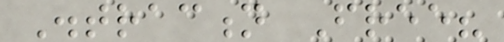Distraction Free?
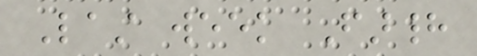Last week Farhad
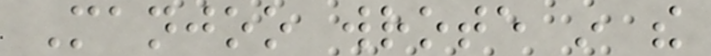Manjoo wrote in the
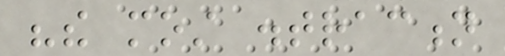"the most distraction
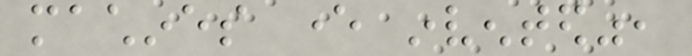machines ever invented",
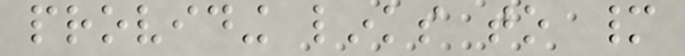providing links to many
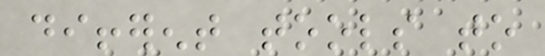different tools to
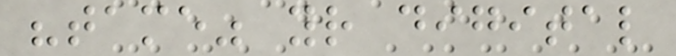"tame" your digital
